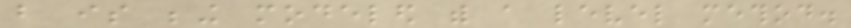but is being modeled with a level method.
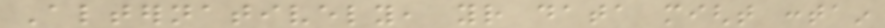Alternatively, your data might contain
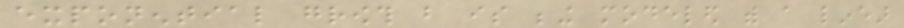exponential growth but is being modeled with a linear
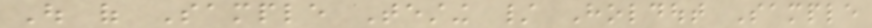Out of Sample Testing / Holdout Sample
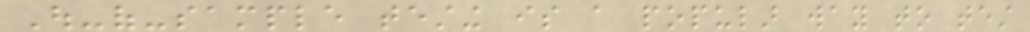Out-of-sample testing is a popular way to test
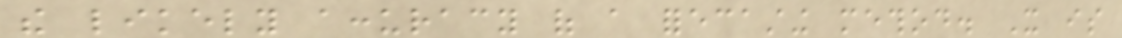the likely accuracy of a forecasting method. It is
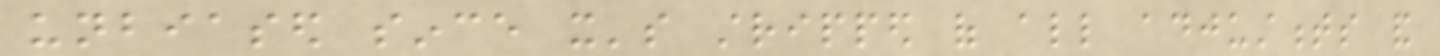unbiased since it's stripped of all adjustments and
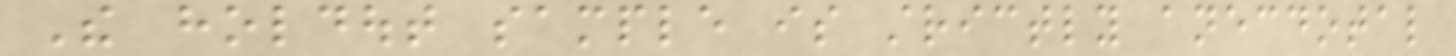The holdout sample is strictly anecdotal
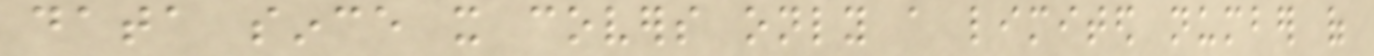data since it covers only a limited number of
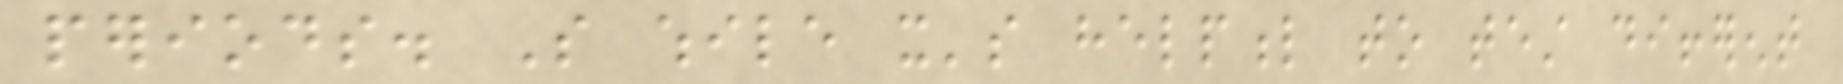periods. So while it's helpful to test different
